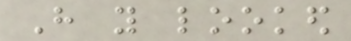Have you looked
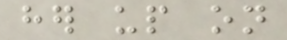her up on
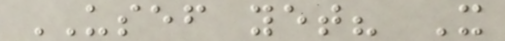USEF yet? It
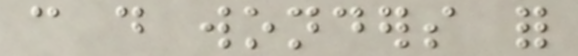can do wonders for
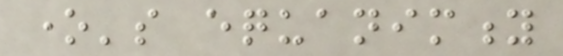one's equanimity
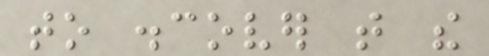to discover that the
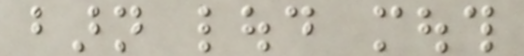barn loud mouth
